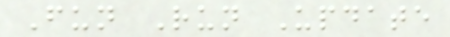Fun Run Update
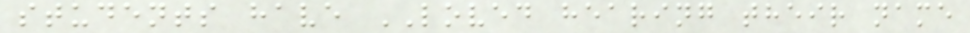students have LOVED hearing their name
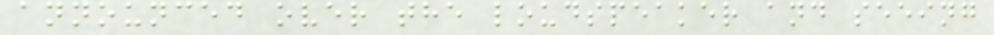announced over the loudspeaker and seeing
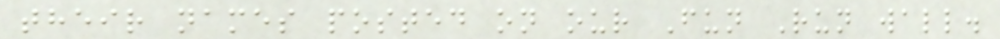their names posted on our Fun Run wall.
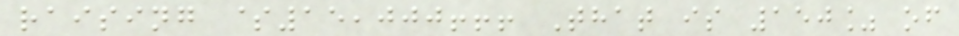raising $15,000!!! That is 150% of
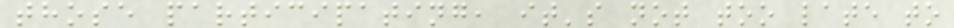those participating, it's not too late to
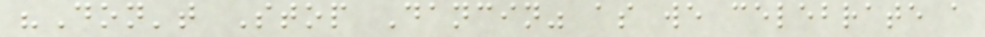"Don't Stop Dancin" as we celebrate a
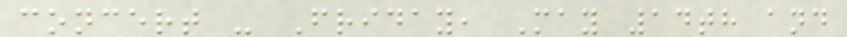concert - Friday, May 14th and
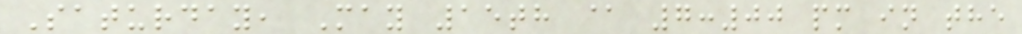Saturday, May 15th @ 7:00 pm in the
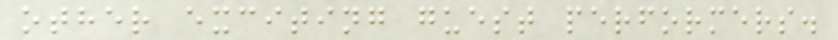other exciting guest performers.
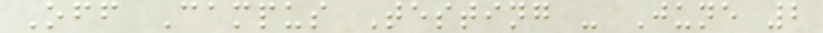Off Campus Testing - June 2
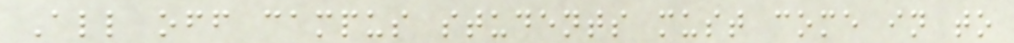All off campus students must come in to
